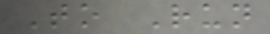To Run
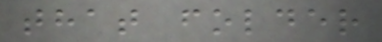that folder
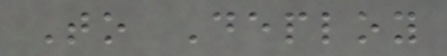To Deploy
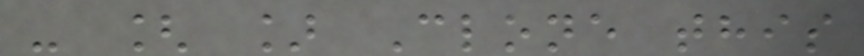- [ ] Clone this
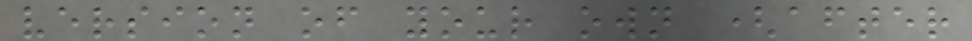version of your own (after
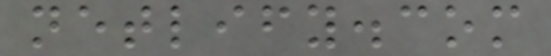netlify.com
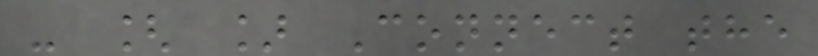- [ ] Connect the
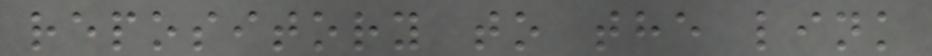repository to the link
